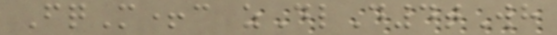FqM+c zDlD4tWh
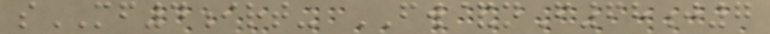sMF4irt- FW&nF68j7
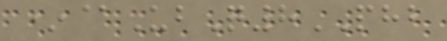*@UbQ8PHB
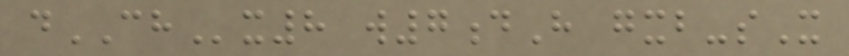dCHx8 w7dH gxb-sX
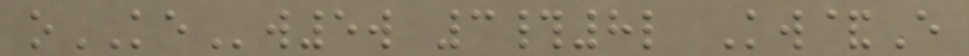oKEw5w 3#8l Kw&E
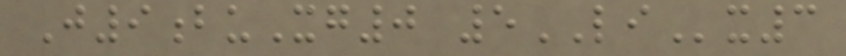J9buXg0 5LIx3
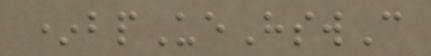*bpUeHswC
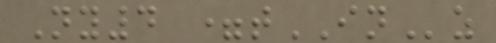Ny4 =tINz
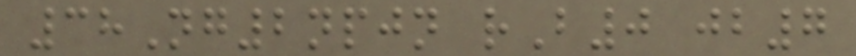38Ng2npjn rB0 jb7
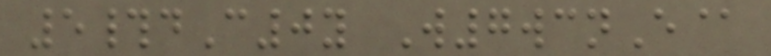5#dC0y W7wcnE@
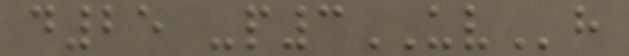d25 -p3UVh
